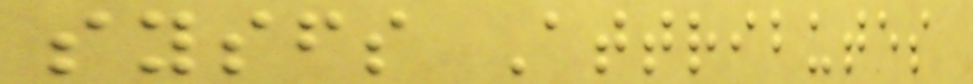sysfs Attributes
